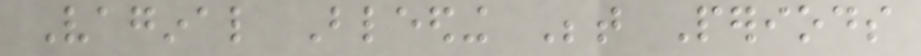Vaginal Bleeding Between Periods
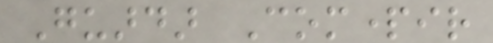Guardar Compartir
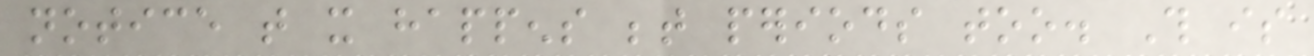notice that it happens between periods too. This is
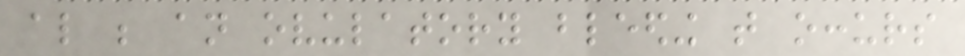also be an ovulatory bleeding that occurs
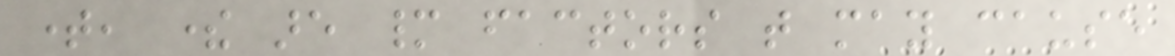time, there are many factors that may cause
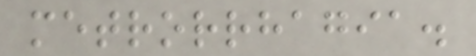metrorrhagia.
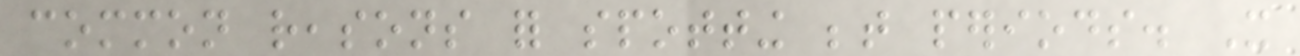common reasons for spotting between periods. It
